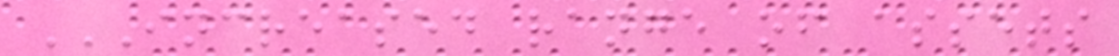INCREASED RANGE OF ASSETS
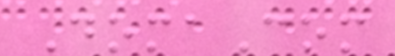DomaCom
